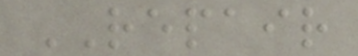REPAIR
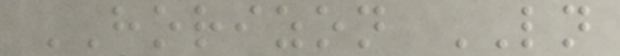HORIZON LN
